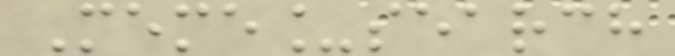Meme_search
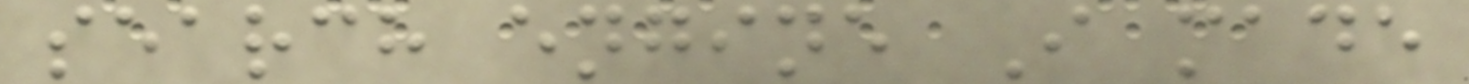search engine I made
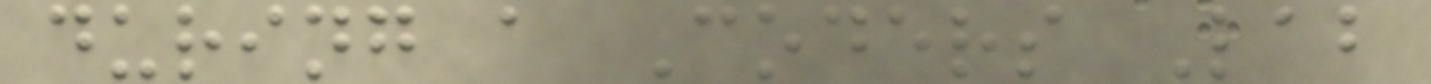during a Coders Lab
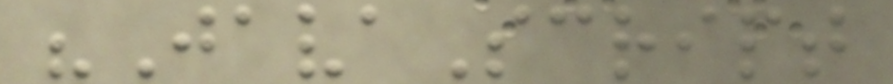"JavaScript
